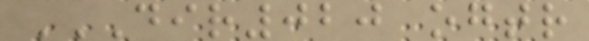DIR020 OGTR
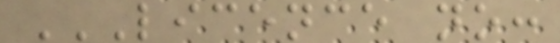LICENCE NO:
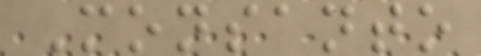Monsanto
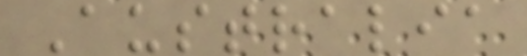Australia
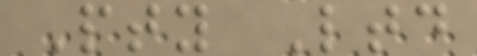Pty Ltd
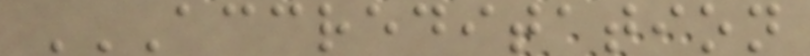ACCREDITATION
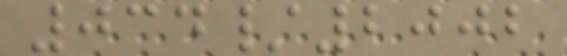034/2002
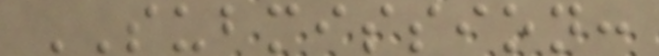SUBMISSION:
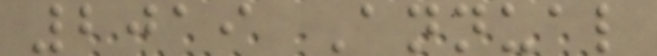2019 Annual
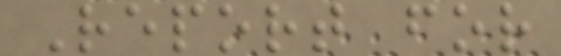Report for
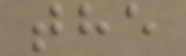the
